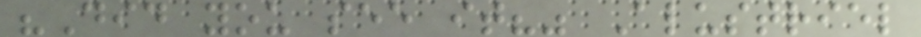"Did you see it?" Alustriel
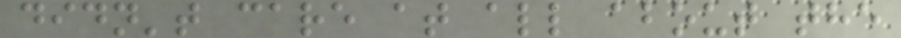didn't care at all about the
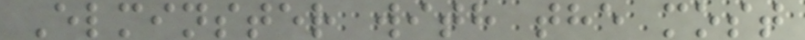Elminster with the most
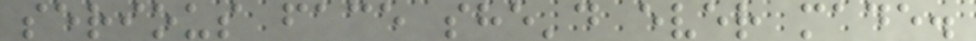serious face she'd ever made.
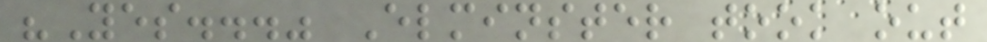"Yes..." Elminster took out
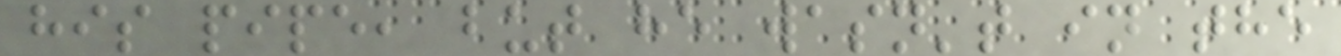his pipe, but he wasn't in the
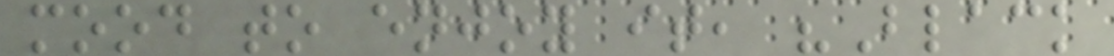mood to enjoy it, "Black
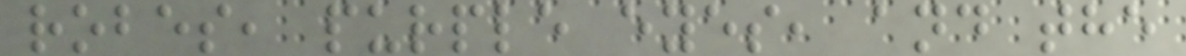robes, purple eyes, and the
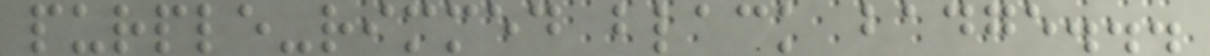purple-rimmed black badge...
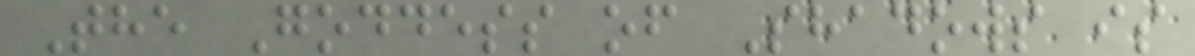The Goddess of Shadows is
